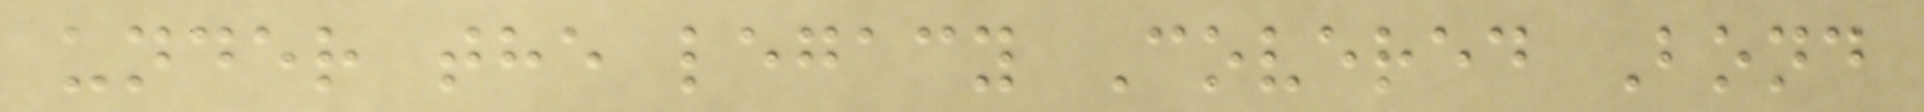under the legacy Covered Bond
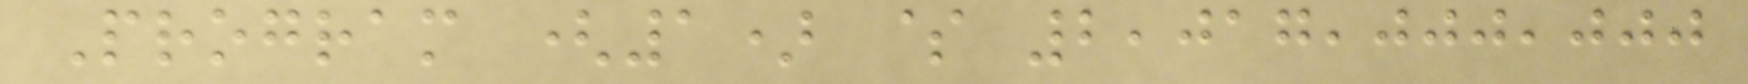Program (1) $ 2,017,000,000
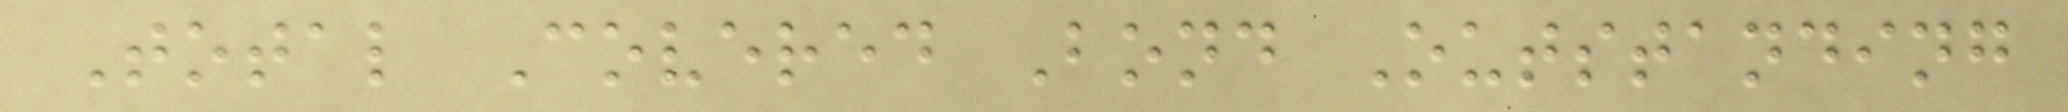Total Covered Bond Outstanding
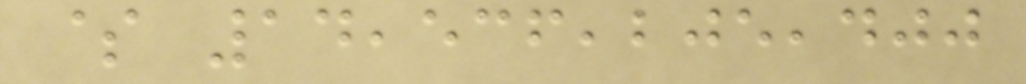$ 14,536,205,400
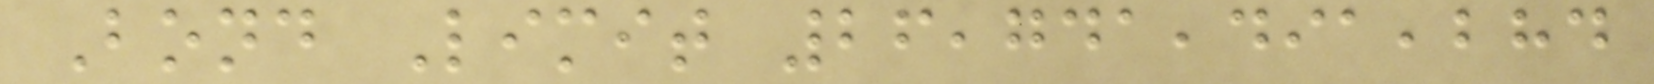Bond Limit 26,741,491,284
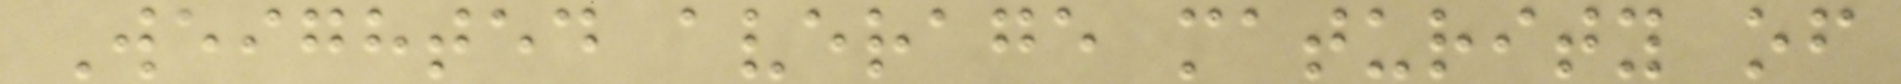Weighted average maturity of
